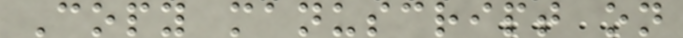Copy manuscript on
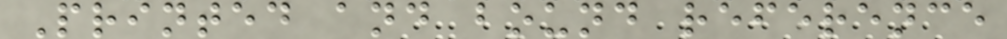Printed and bound reference
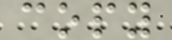copy
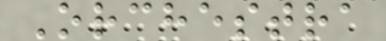Orchestra
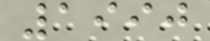1990
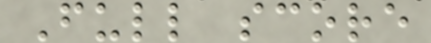Full score
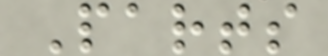Parts
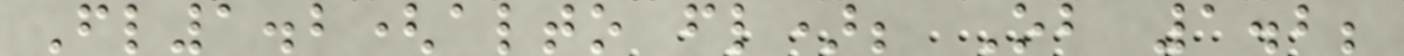Fl1.2(alto fl); Ob 1.2;
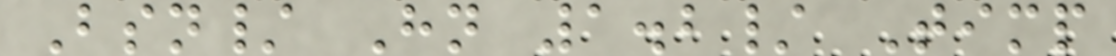Bsn/ Hn 1.2/ Timp
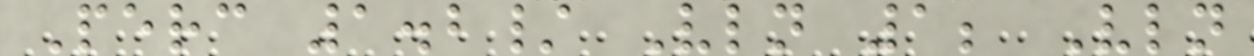Perc 1.2/ Vln 1; Vln
